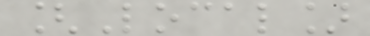[Local]
